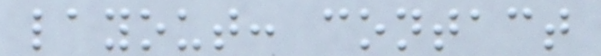layout: contact
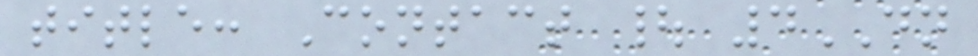title: Contact | 4DN
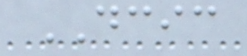DCIC
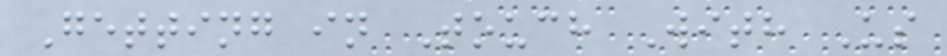Getting in Touch With Us
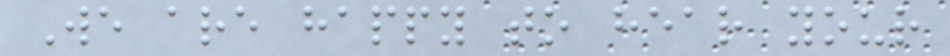We are happy to hear your
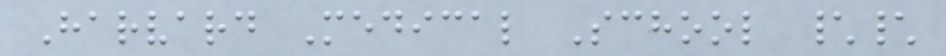Harvard Medical School \\
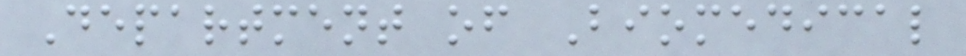Department of Biomedical
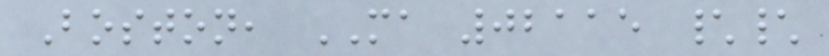Boston, MA 02115 \\
